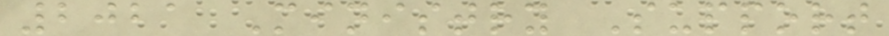2021 Ministry Support
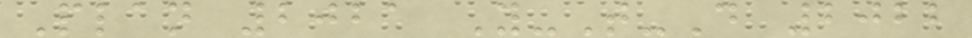Plan 2021 Y-T-D 2022
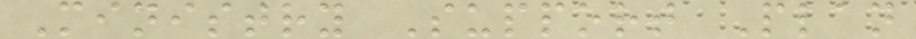Ministry Support Plan
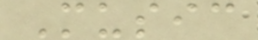Music
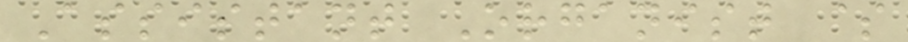Assistant Organist $
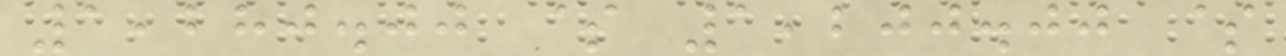1,280.00 $ 1,200.00 $
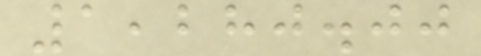1,280.00
